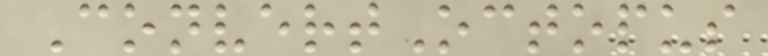ConvertOctopus
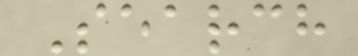Search
